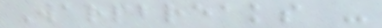Warpbreaks -
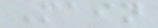Main
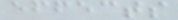effects
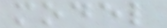model
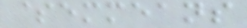$emmeans
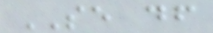SE df
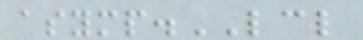asymp.LCL
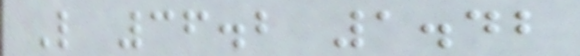L 36.2 1.42
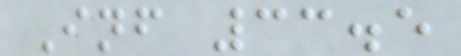Inf 33.5
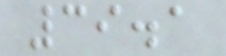39.1
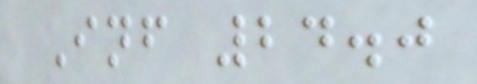Inf 24.0
